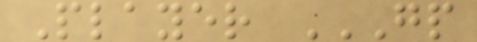Player GP
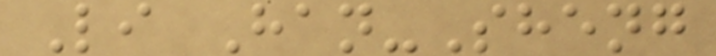Li Han-Sheng
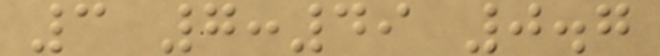3 7:49 0.7
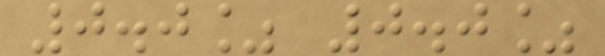0.0% 0.0%
